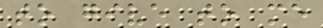to give to me
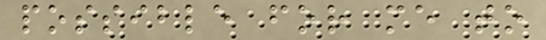possible for me to
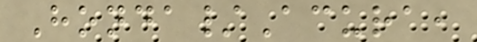Honda/Acura,
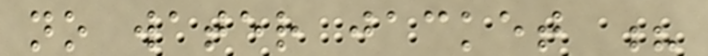no water jacket ?
